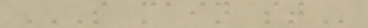S MAIN ST
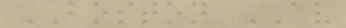BOSTON AV
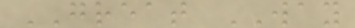GREAT WAY
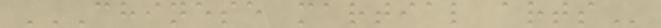CHINESE MARTIAL ARTS
